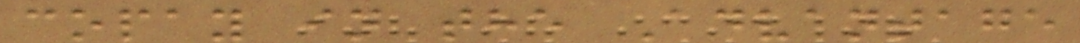copay in the Advantage
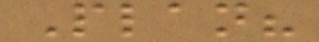Plan?
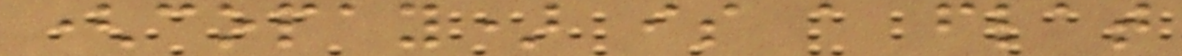(copay) is a flat
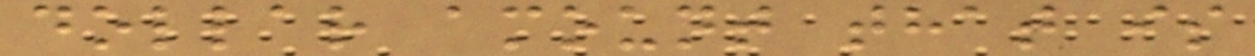dollar amount that is
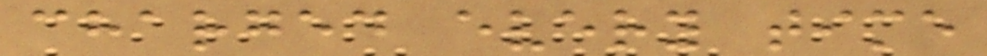charged every time
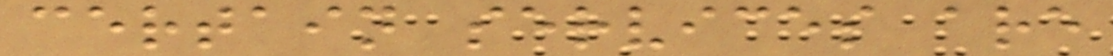certain services are
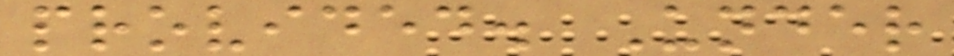provided. Under
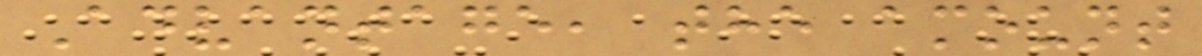Advantage, the amount
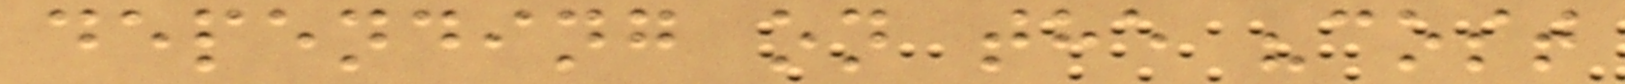depending on the "cost
